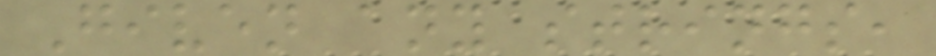Given any strings,
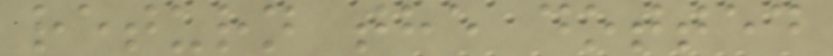return the dotted
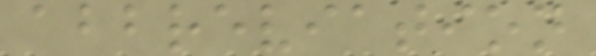abbreviation
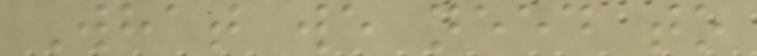What we need to
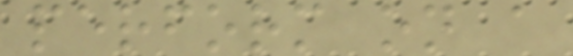perform on a
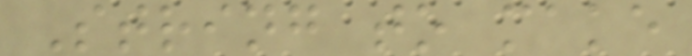String to make
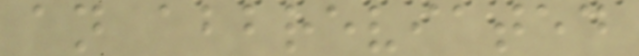an abbreviated
